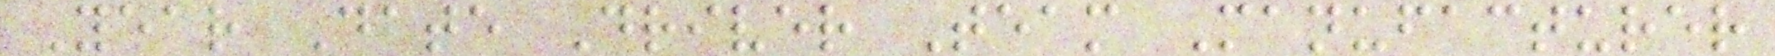Year Date Driver Team Manufacturer
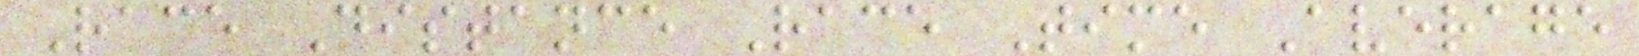Race Distance Race Time Average
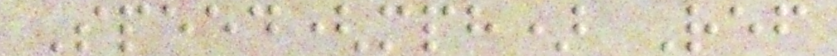Speed(mph) Ref
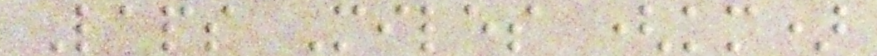Laps Miles (km)
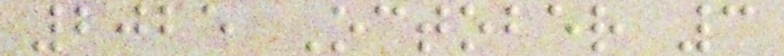2025 October 3
